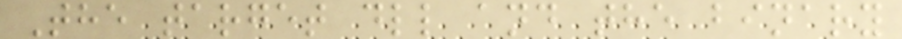The target dll and the binary
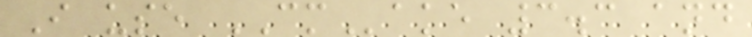I use CMake 3.3 and
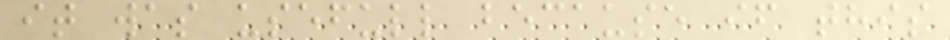it was usefull because if this
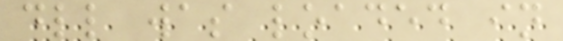dll was loaded in
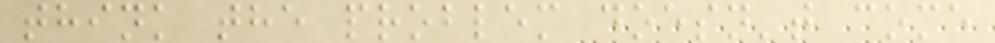think the problem doesn't come
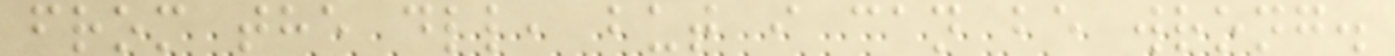from the dll, but i can be wrong.
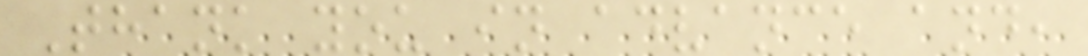Thank you in advance and,
